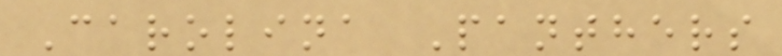Carolina Panthers
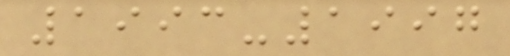1993-1997
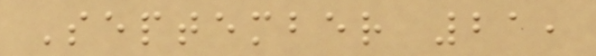September 21,
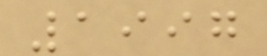1997
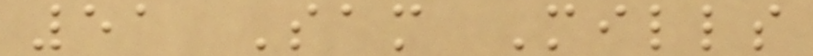51 Sam Mills
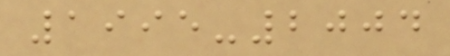1995-2004
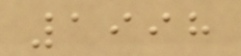1998
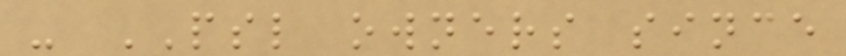- PSL owners since
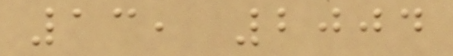13, 2004
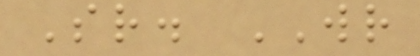Sr. WR
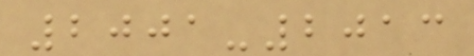2001-2013
